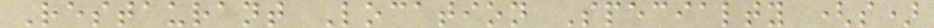Restaurant Location Specialty (s)
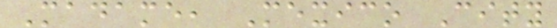Madame, Mexico City
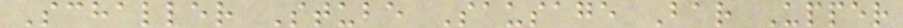Schaller Stube Sausage Bar Upper
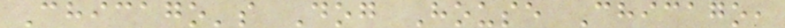Chicago's Dog House Chicago,
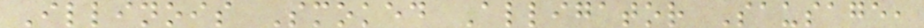Illinois Smoked Alligator Sausage,
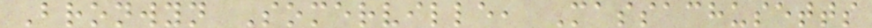Bronwyn Somerville, Massachusetts
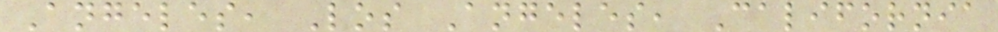Angeles, Los Angeles, California
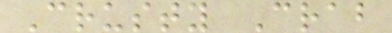Crusty Crab
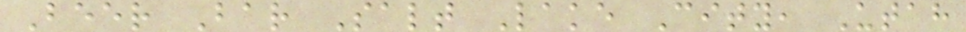Beer Bar Salt Lake City, Utah
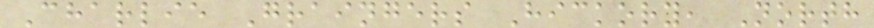Charlie Graingers Hickory, North
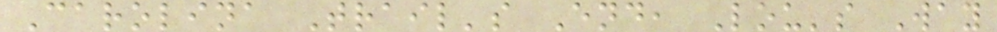Carolina Trail's End, Lou's Way
